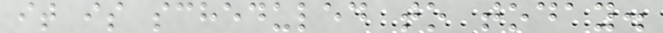it is scheduled to today.
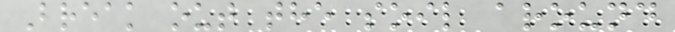Break out the soil around
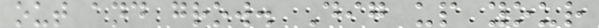out and grow. Dig up your
